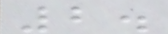2.
